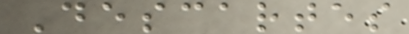Descartes
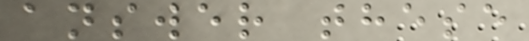answer these
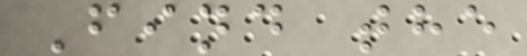Find the
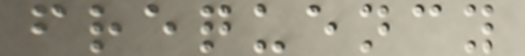frequency
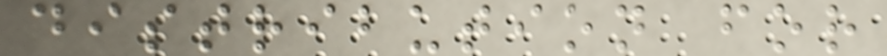distribution for
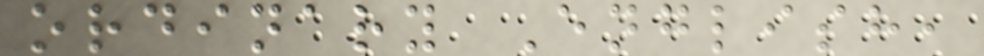ordinary English,
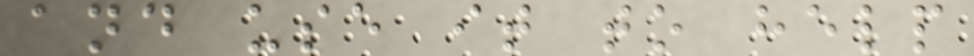and use it to help
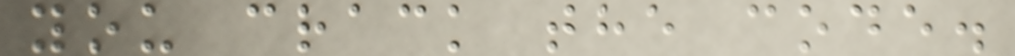you crack the code.
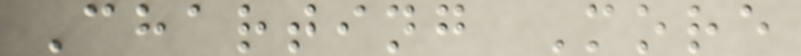Charting More
